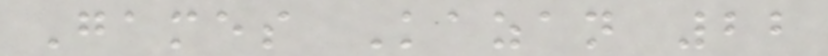Games Kazan 22
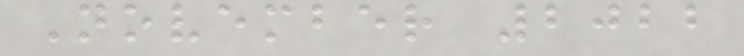November 2022
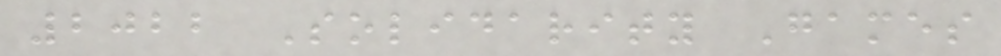2022 Solidarity Games
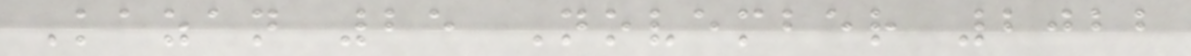Kazan 25 November 2022
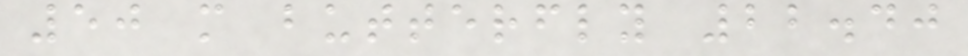50 m butterfly 22.40
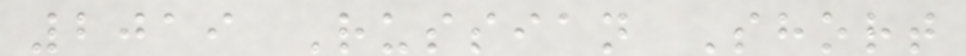2019 Russian Short
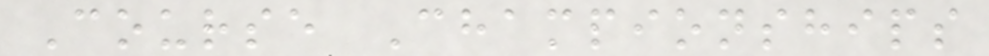Course Championships
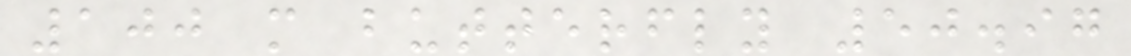100 m butterfly 50.97
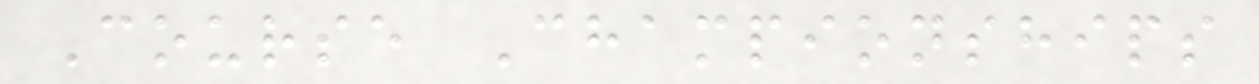Course Championships
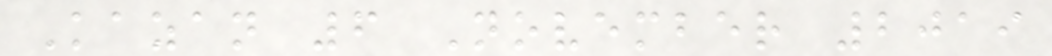Kazan 6 November 2019
